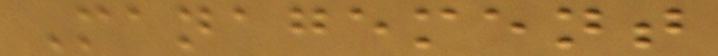Management
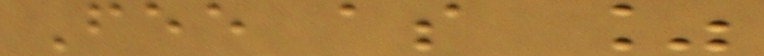Fee as %
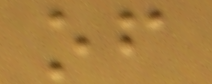of
